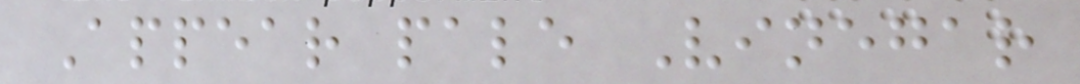Appear pale Vinegar
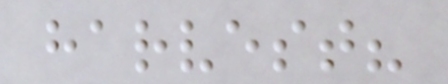harvest?
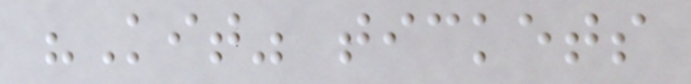"Kit" tickets
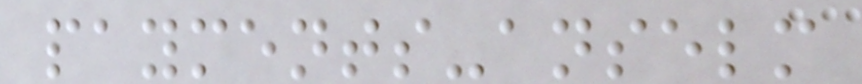payments-anselm
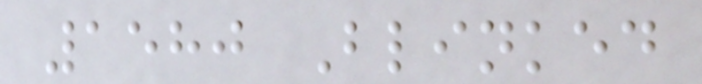1580 Blinked
